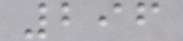296
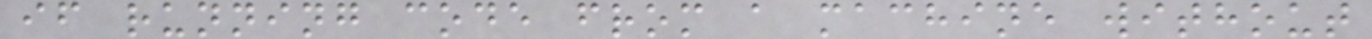if running code from a machine without
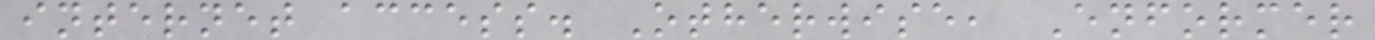internet access. Otherwise, Enformer
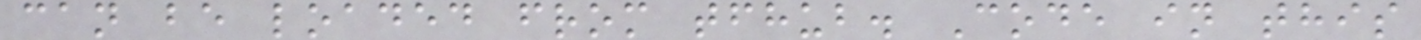can be loaded from tfhub. Code in this
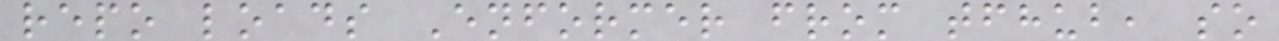repo loads Enformer from tfhub, so
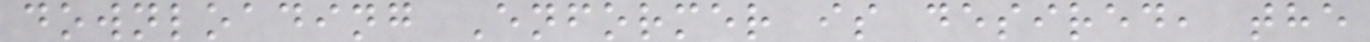downloading Enformer is desired, the
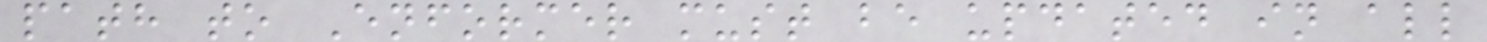path to Enformer must be updated in all
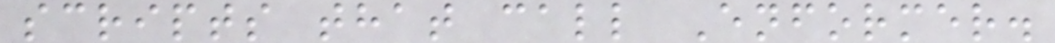scripts that call Enformer.
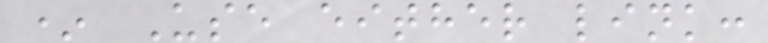* Use either link:
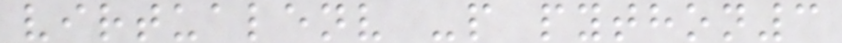virtualenv -p python3
